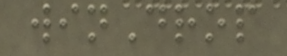winDrop
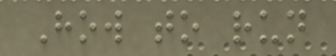How to run
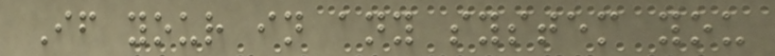If your in any system you
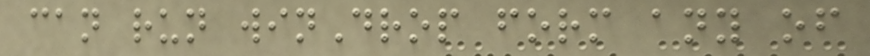can run winDrop form any of
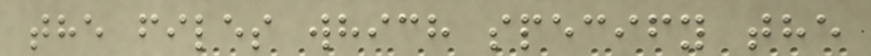the files which specify the
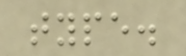type.
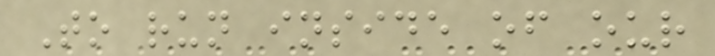To run inside of our
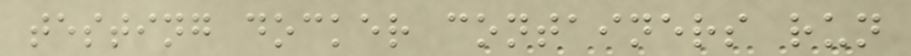testing docker containers run
